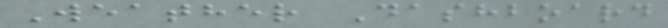Weather Dashboard
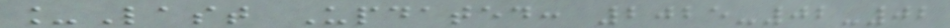_Last Updated: 2025-02-02
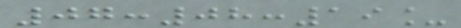07:08:19_
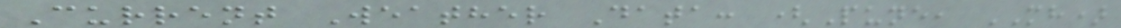Current Weather Data: (Pune, MH)
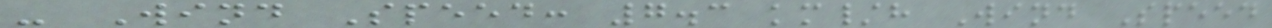- Wind Speed: 7.3 km/h Wind Speed
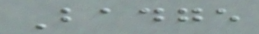Badge
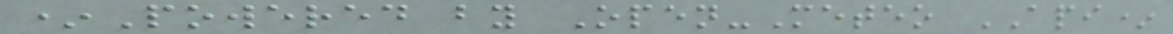*Powered by Open-Meteo API*
